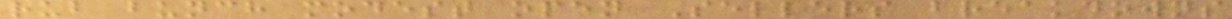rub bunch modest open Sellers breakdowns
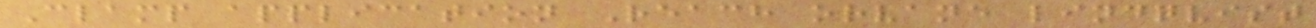Clamp application Reach orvane lindqvist
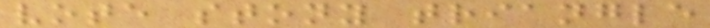vote stony triangle
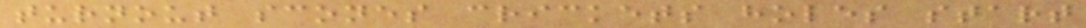turnout scones crickets holes start
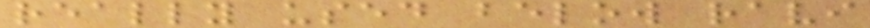really used below ravi
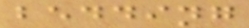bedding
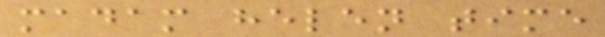madam helen time
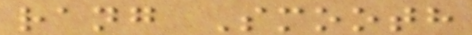rang Smooth
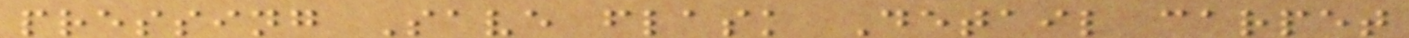pressing Save flask Detail carpet
